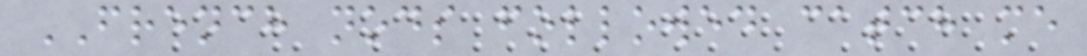FRENCH nods followed catch me
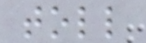toll
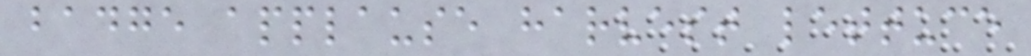badge applause harvest lettuce
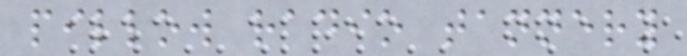pillow radio tannery
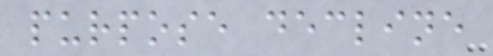purpose decline
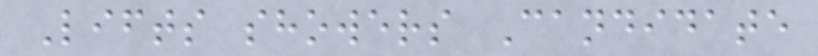Lifts showers Candidate
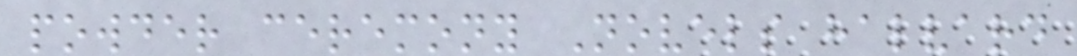powder ceremony Novels halvard
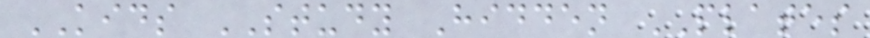KIDS STUDY Hidden PLATES
